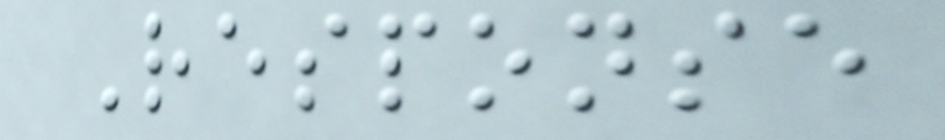Response
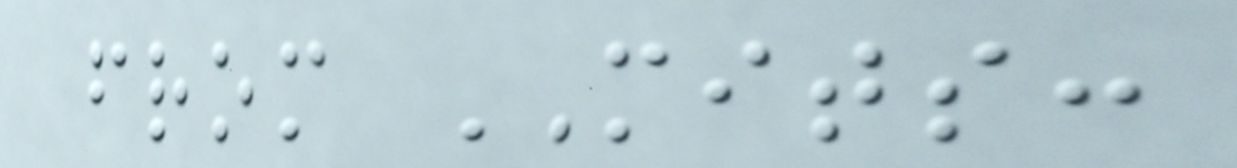from MITS:
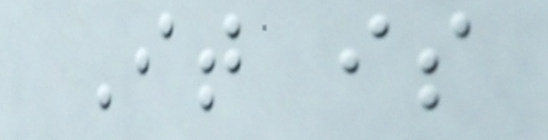It is
